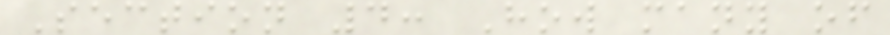Section 4: How many of
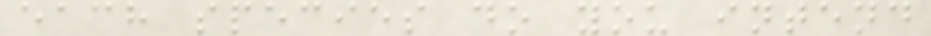each species do you intend
